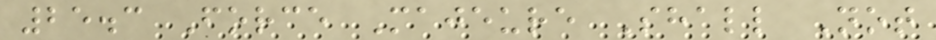25.3 Force Majeure Shall Not
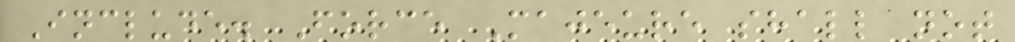Include. Force Majeure shall not
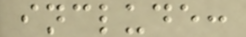include:
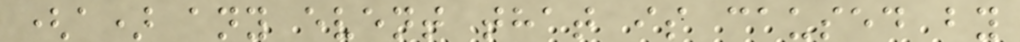(a) any event that is caused by
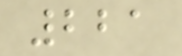221
